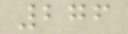276
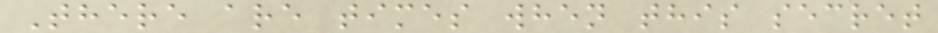There are times when this secret
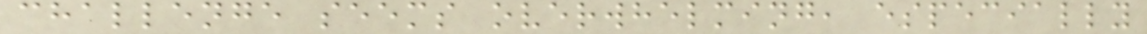challenge seems overwhelming, especially
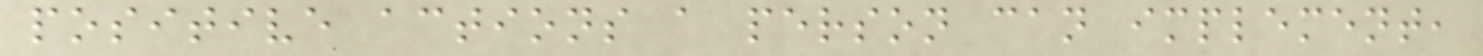positive actions a person can implement,
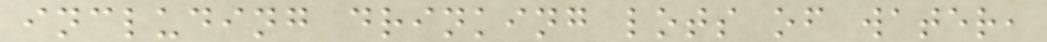including drinking lots of water,
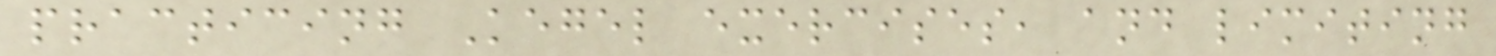practicing Kegel exercises, and limiting
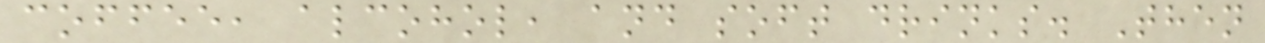coffee, alcohol, and soft drinks. Then
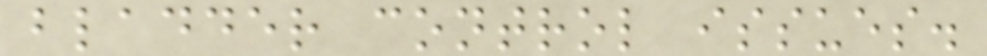bladder control issues.
